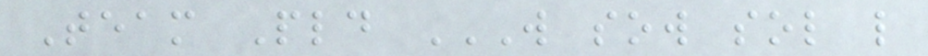Team Pld W SOW SOL L
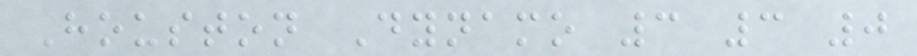Houston Dynamo 3 3 0
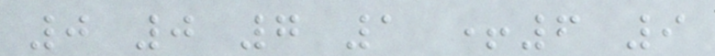0 0 7 1 +6 9
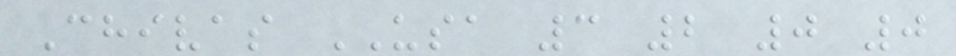Chivas USA 3 2 0 0
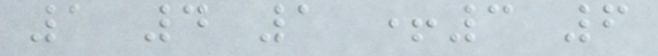1 4 1 +3 6
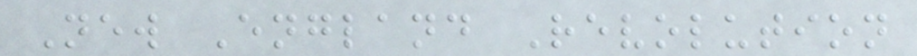New England Revolution
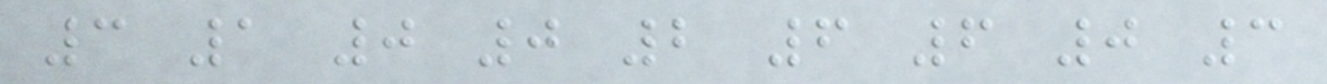3 1 0 0 2 6 6 0 3
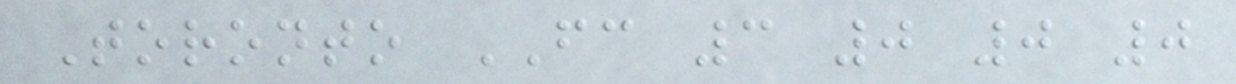Toronto FC 3 0 0 0
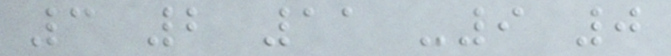3 2 11 -9 0
